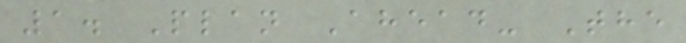1. Plan Ahead- The
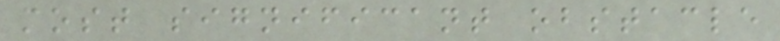most significant obstacle
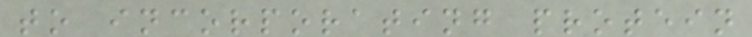to incorporating protein
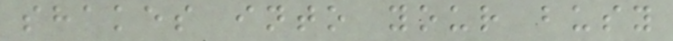shakes into your busy
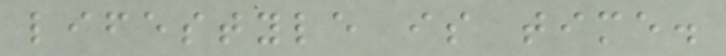lifestyle is time.
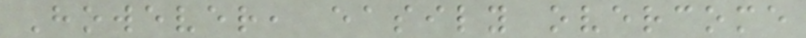However, easily overcome
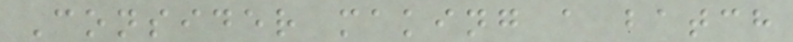Consider making a batch
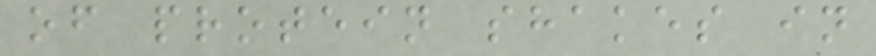of protein shakes in
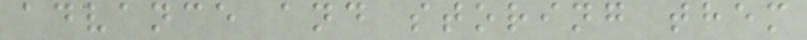advance and storing them
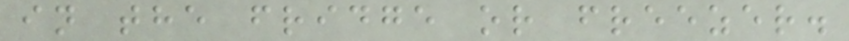in the fridge or freezer.
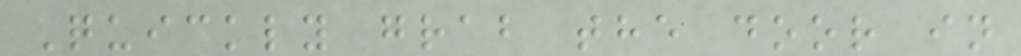Quickly grab the door in
